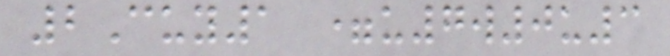2Cuy1 =u7w0u3
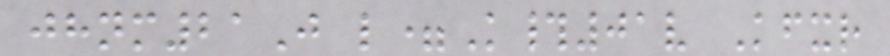jhnm21J l=K#01v Kfxr
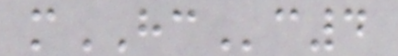mHCc4
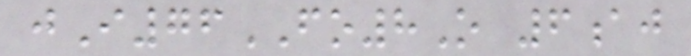jI76FO8O 6aj
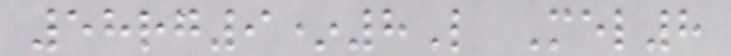58rg9*8L Mel8
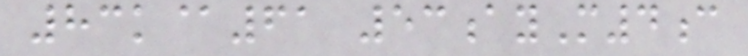83k@61 53ayM4c
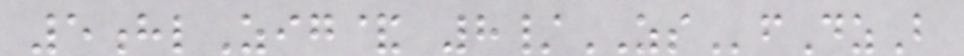5hlZig& 8/ZSfDzB
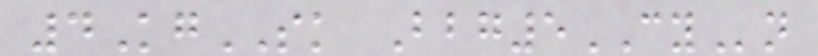4KgSK Bbg5CYn
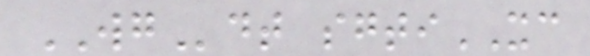WGdt sgtiXC
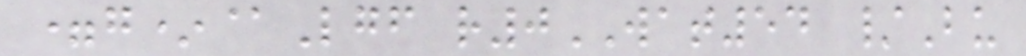=g*@Lgf r0WAT54 /Bu
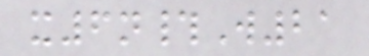x6n#W21
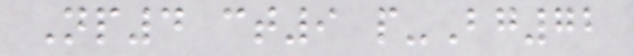Np4 ct9 p-Bg72
